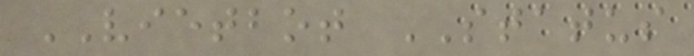VIETBOT STATUS
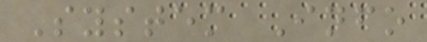System Info
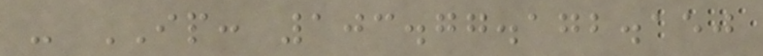- IP: 103.77.172.150
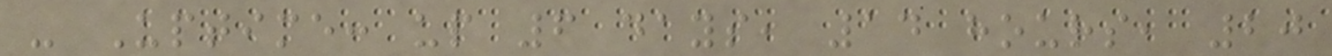- Uptime: up 6 days, 14 hours, 20
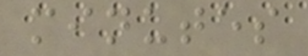minutes
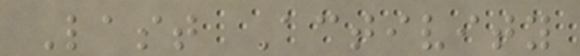Last Activity
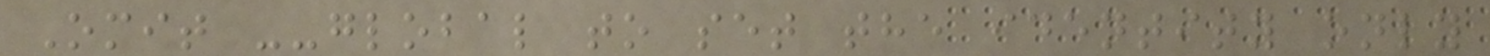Omit --global to set the identity only
